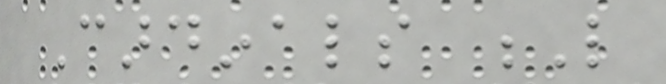Cardinals L
